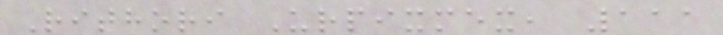Rithori Urpixmex, 111
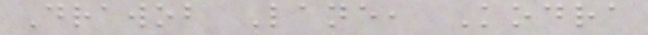Drawob Lane, Kodra
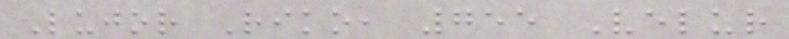Lujor Riko, 755 Velur
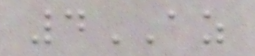4AZ
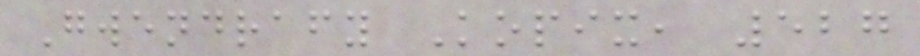Gwendrafy Kopix, 527
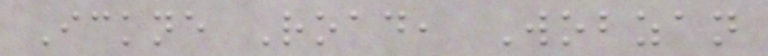Ickne Road, Wobzan
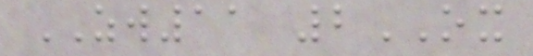ZW11 2OX
